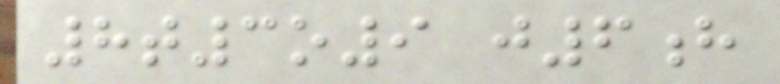8t3o9 j6h
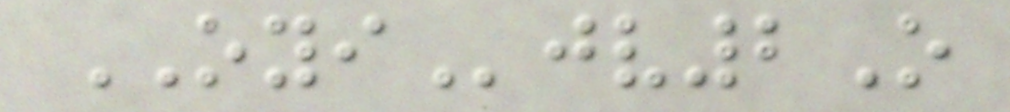OYIjv2O
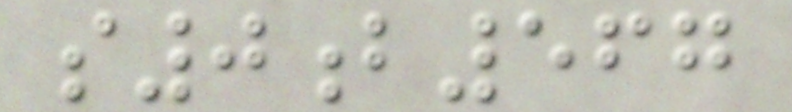s0b567
